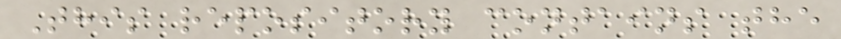This repository contains the
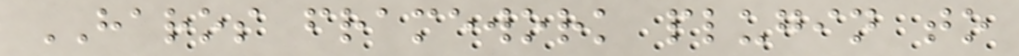HAROS framework plugin to
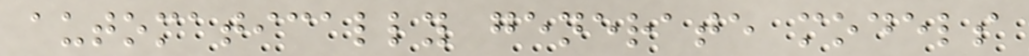automatically generate models
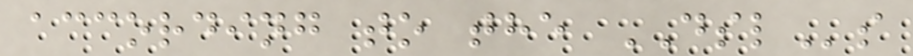according to the DSLs
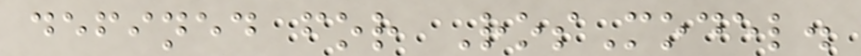defined for RosModel.
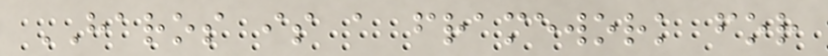HAROS is a framework for
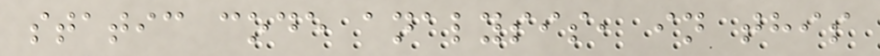static code analysis, in this
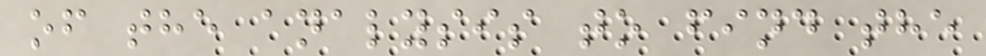of the analysis to find the
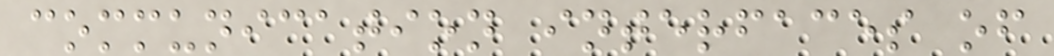communication interfaces of
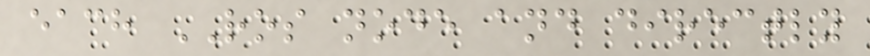each ROS node and directly
